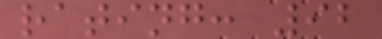rating: 92
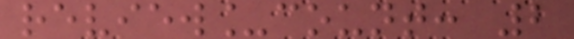review_count: 2
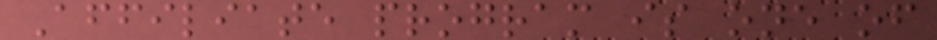Affiliate program is one of
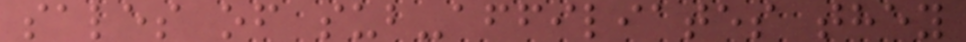sales of sub-affiliates they
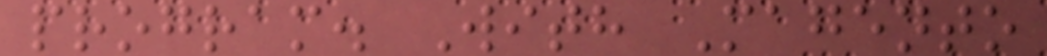program. With Magento
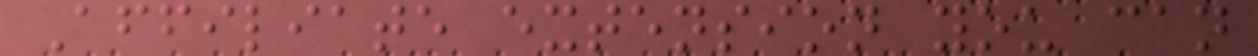Affiliate extension you can
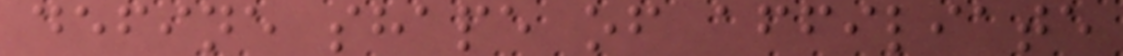define shape of affiliate
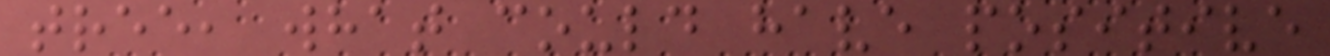tree, what could have positive
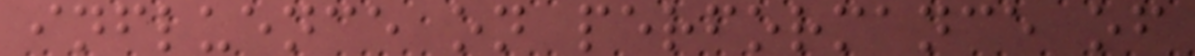influence on performance of
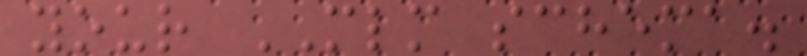your MLM schema.
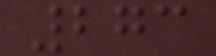273
